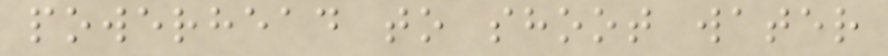powerhead to shoot water
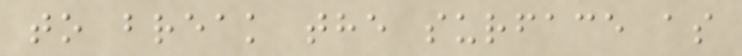to break the surface as
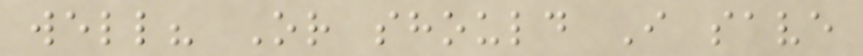well? Or should I save
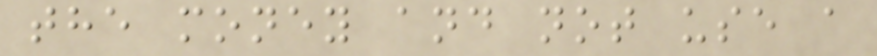the money and not use a
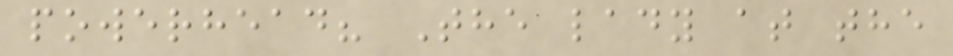powerhead? The lady at the
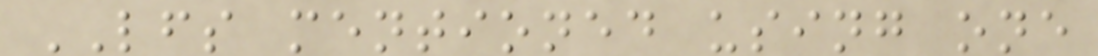LFS mentioned using one
